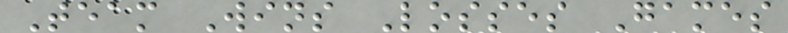Team Wins Losses Games
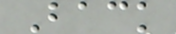Back
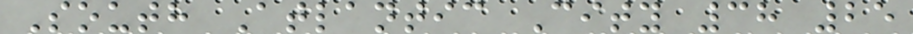South Atlantic City 38 25
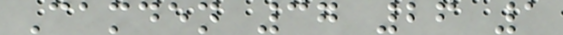Camden 37 26 1
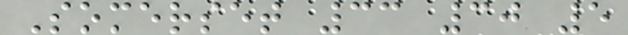Somerset 33 30 5
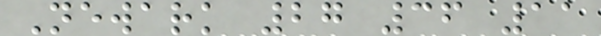Newark 27 36 11
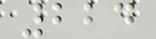224
